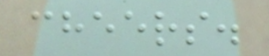cheers.
